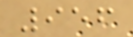956
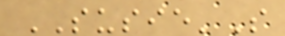SUSIE'S
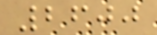2600
